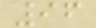96
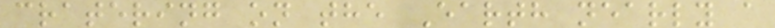cratering on the Earth nearly a
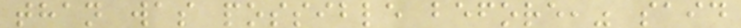than was possible before," said
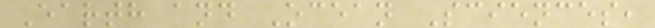Earth and Ocean Sciences,
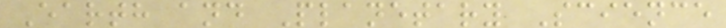Earth and Planetary Science
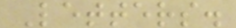Letters.
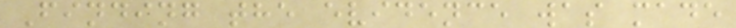Finding the evidence was made
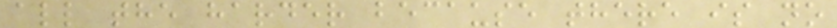all the harder because there is no
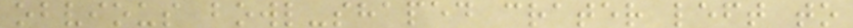obvious bowl-shaped crater left to
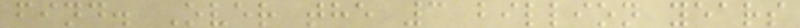find. Over the 3 billion years
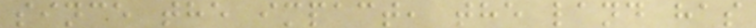since the impact, the land has
